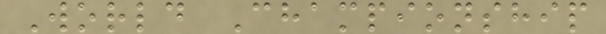World Championship
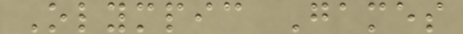Olympic Games
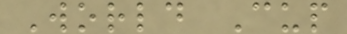World Cup
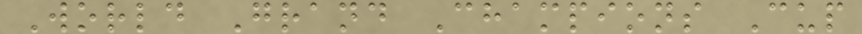World Grand Champions Cup
